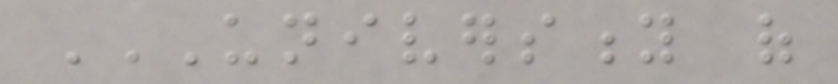UNIVERSITY OF
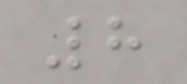8
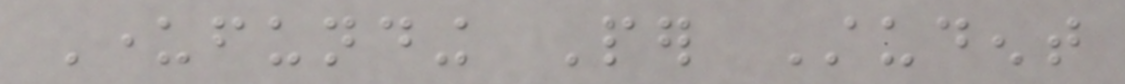Underfunding Per Student
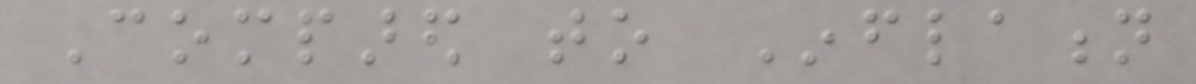Compared to Inflation
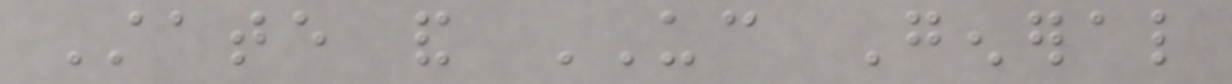State and UC General
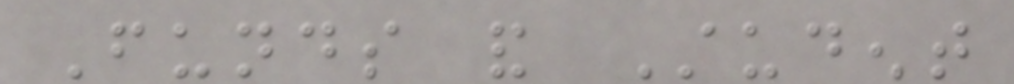Funds and Student
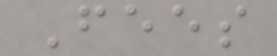Fees
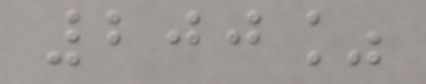200%
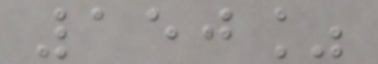150%
